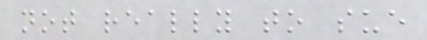not really to sue
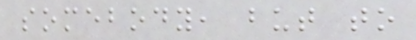somebody, but to
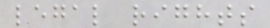legal rights
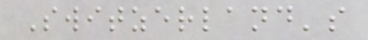Switzerland's
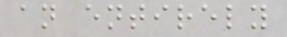an entirely
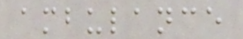ambulance
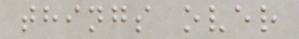things over
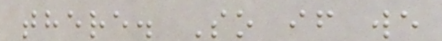there. So if we
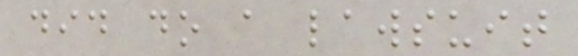did do a lawsuit
